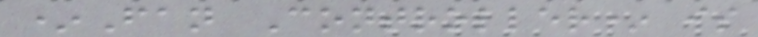*Fan Controller* is
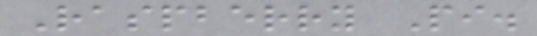Raspberry Pi.
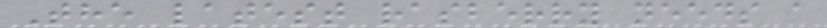The latest rasberry needs a
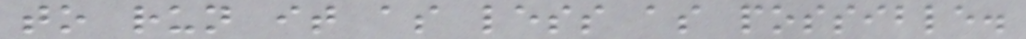to run it as less as possible.
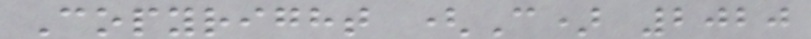Copyright (C) 2020
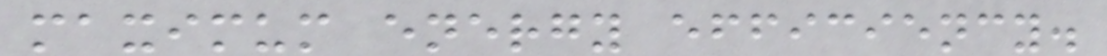maximum energy efficiency.
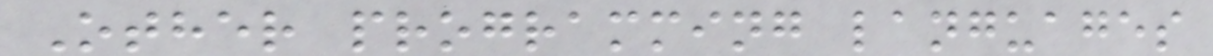Other programming languages
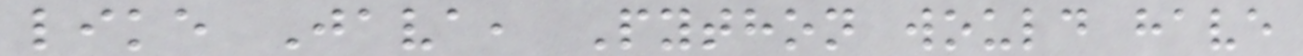like Java, Python would have
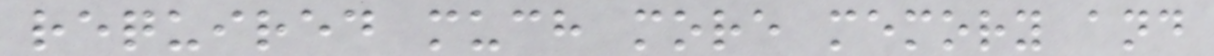required much more memory and
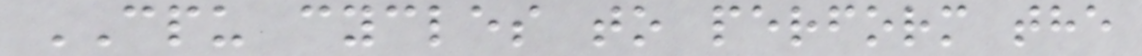CPU cycles to perform the
